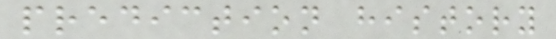prediction history
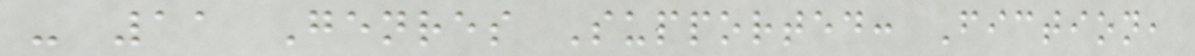- 11 Genres Supported: Fiction,
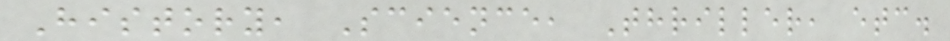History, Science, Thriller, etc.
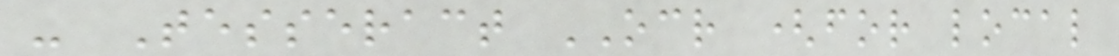- Tesseract OCR (for local
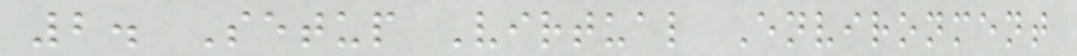2. Setup Virtual Environment
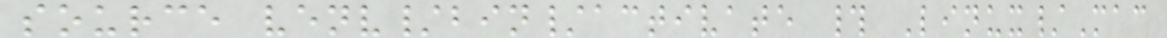source venv/bin/activate # Linux/Mac
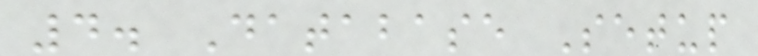4. Database Setup
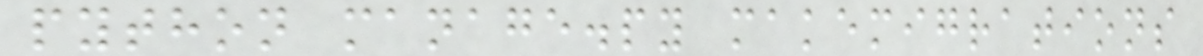python manage.py makemigrations
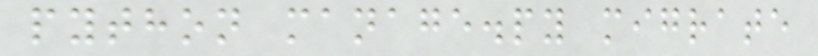python manage.py migrate
